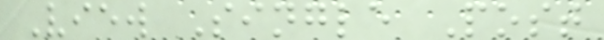View Single Post
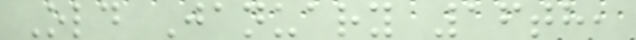Old January 16th,
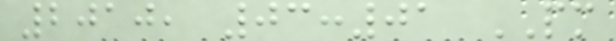2010, 03:01 PM
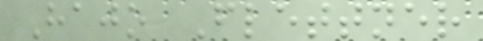Hajo Flettner
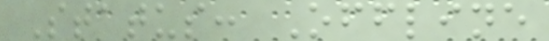Status: Offline
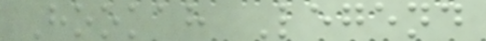Hookah Legend
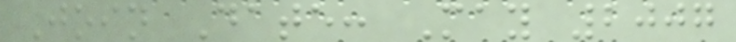Join Date: May 2007
